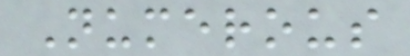Numerous
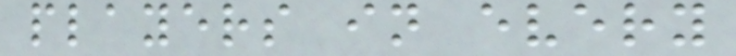players in every
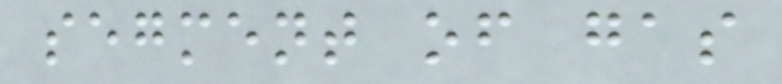segment of gas
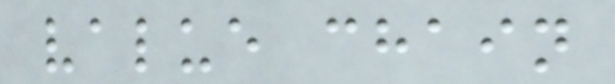value chain
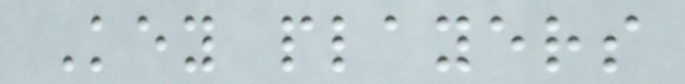Key players
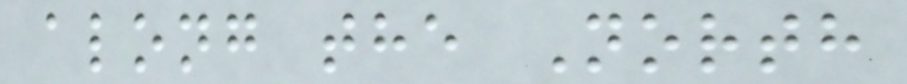along the North
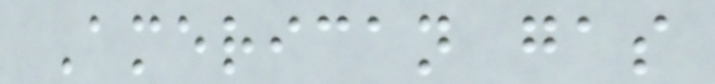American gas
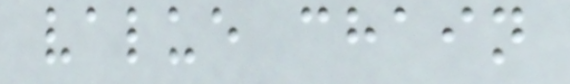value chain
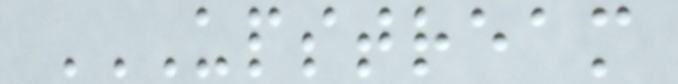UPSTREAM
